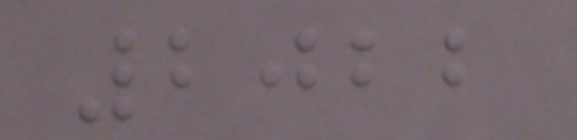2022
